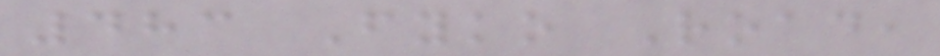483 Fyko Road,
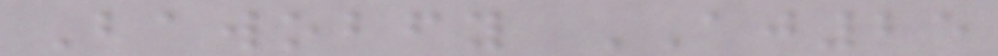Bawobfy AJ25
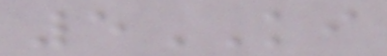5KI
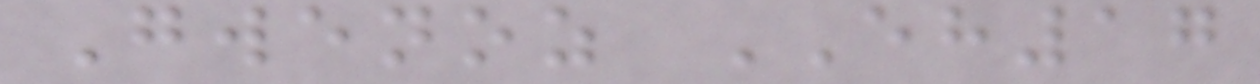Gwenoz EH17
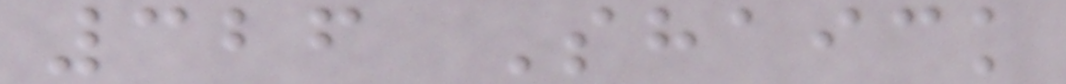326 Shaick
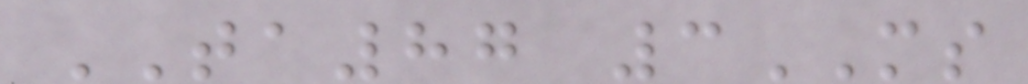TA87 3MS
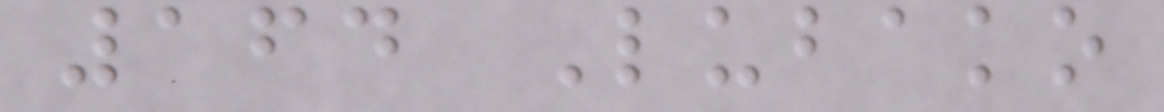164 Lubako
